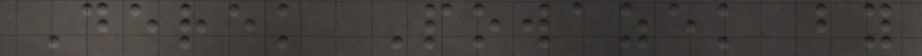Derek Powazek by
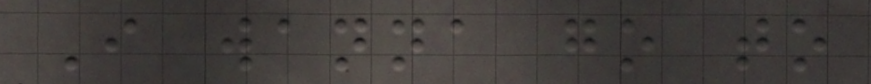I wanna go to
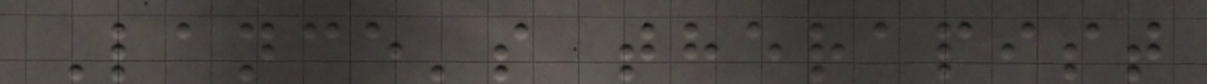Lance's therapist
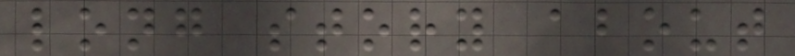long story about
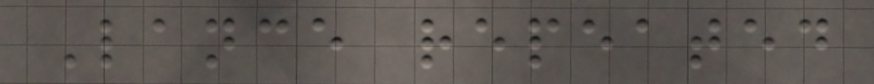Lance repeated
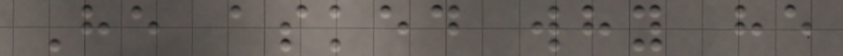He asked why he
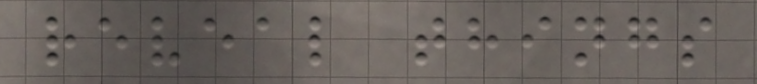reveal things
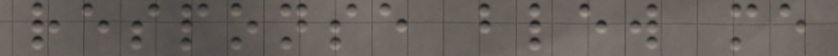response blew me
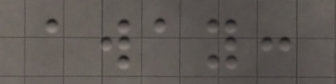away:
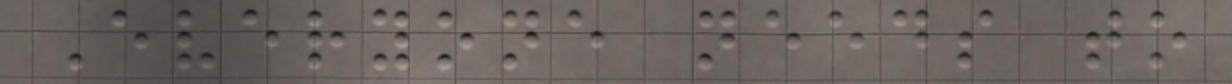Everyone needs to
